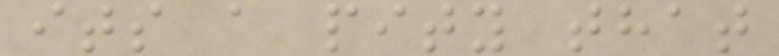its a pity that
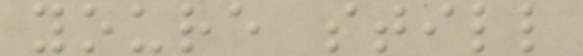youre still
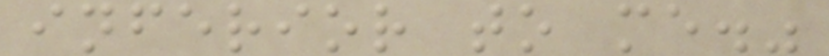inferior to me."
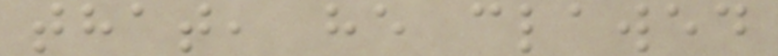that, he clawed
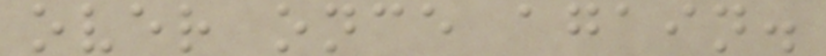over once again.
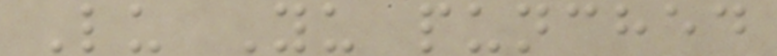Lu Yu punched
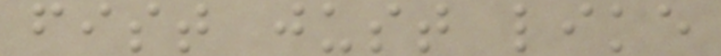fist just like
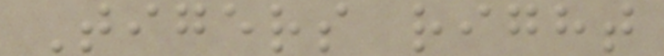Tigers right
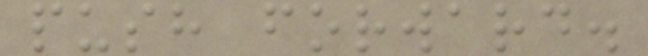push forward.
